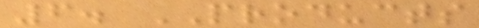6. PRODUCTS
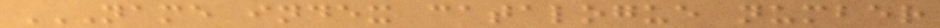NAME INDEX CATALOGUE NUMBER
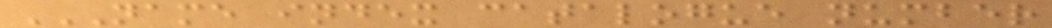NAME INDEX CATALOGUE NUMBER
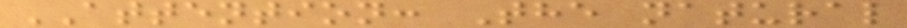ATTENTION: The natural
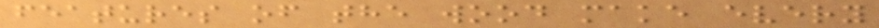features of the wood make every
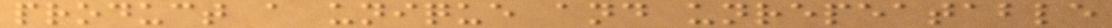product a unique and unrepeatable
